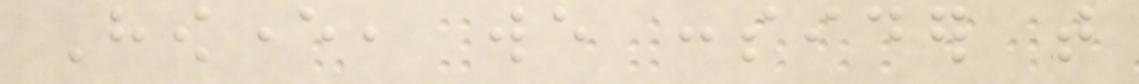However, we consider that
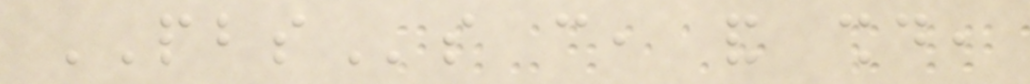PBSs can, and should,
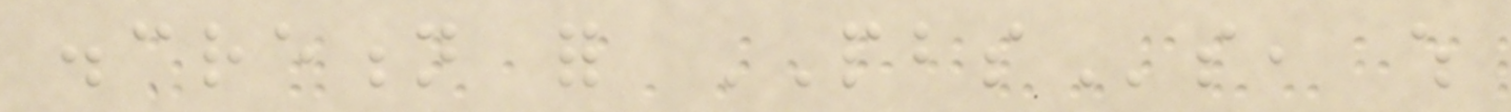discretion for PBSs, which
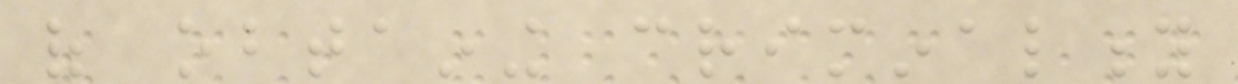of obtaining criminality
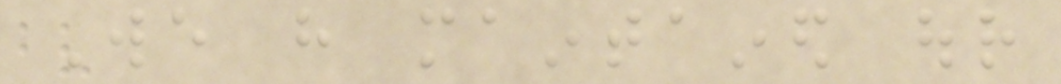We have maintained our
